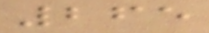265
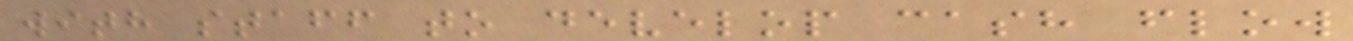with staff to develop cash flow
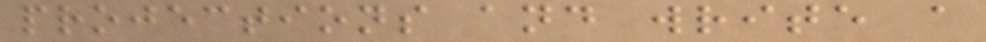projections and write a
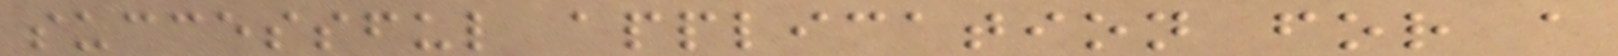successful application for a
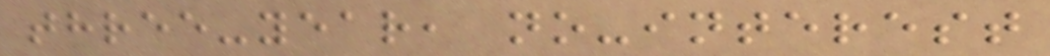three-year, no-interest
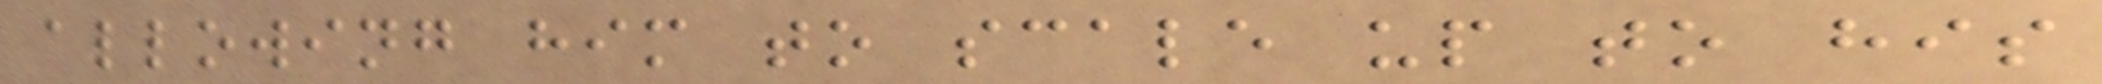allowing him to scale up to his
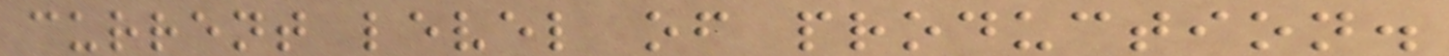current level of production.
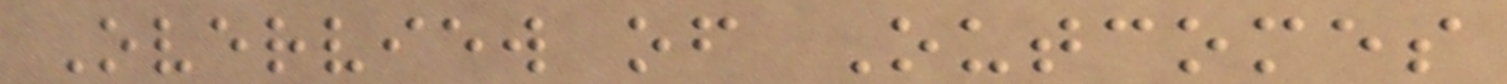Overview of Outcomes
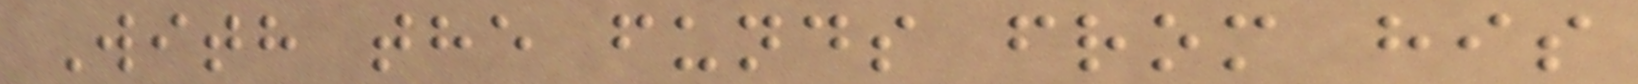With the funds from his
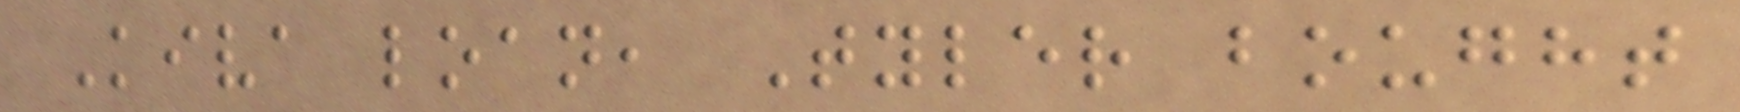Kiva loan, Tyler bought
